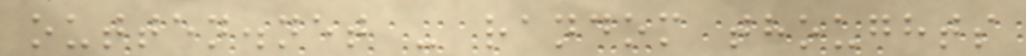outten.net - random thoughts
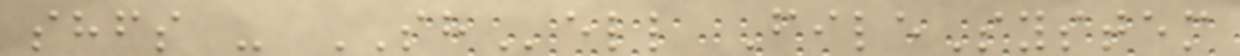shfs - SHell FileSystem
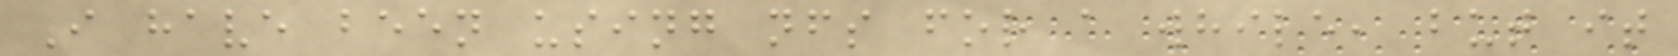I have been using nfs for a while, but it
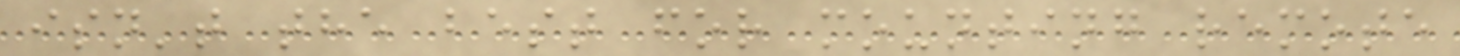isn't the best for mounting remote
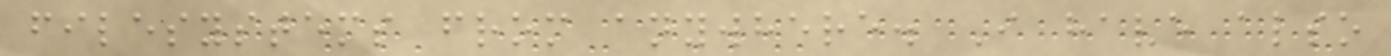filesystems from anywhere. I have also
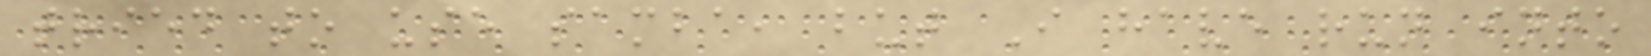tried to use samba, but I have run into
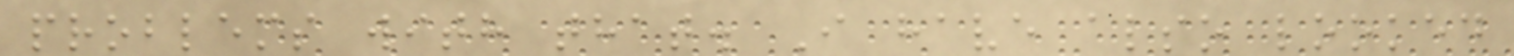problems with that. I have also looked
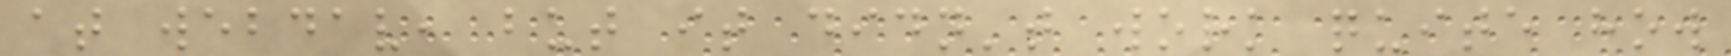at webdav, but it didn't work quite how
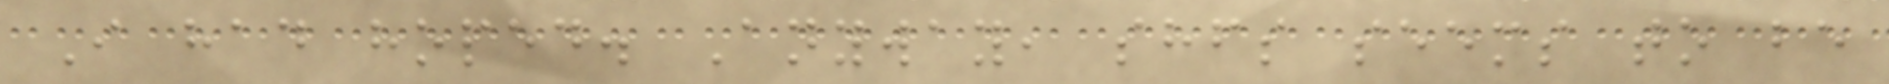I had hoped. Anyway, shfs seems to be
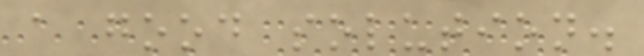a good solution.
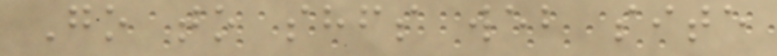Go to shfs web site
